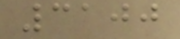3100
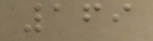169
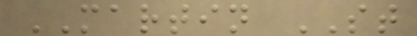MARTIN ST
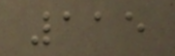115
